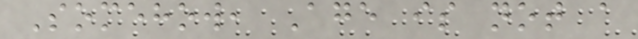Somehow, Age is not a
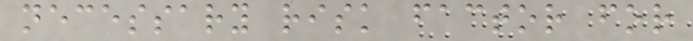necessary risk factor for
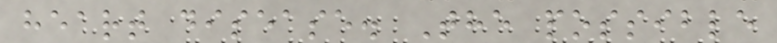heart disease. The possible
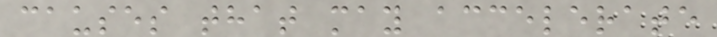causes that may accelerate
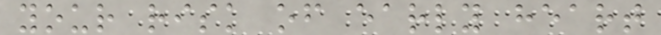your risk of early heart
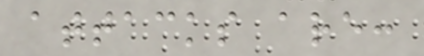attacks are:
